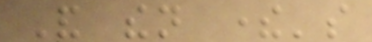And then there's
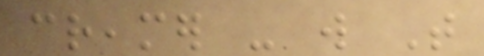creamer - will That
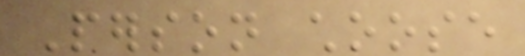Person choose
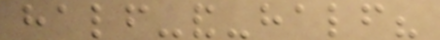half-and-half?
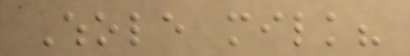Whole milk?
